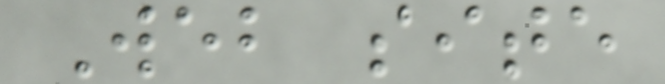Web site
